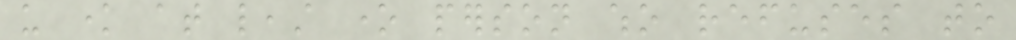us know at least one person who refuses to
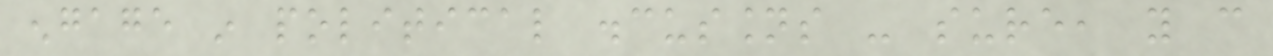engage in political discussions - sure, you can
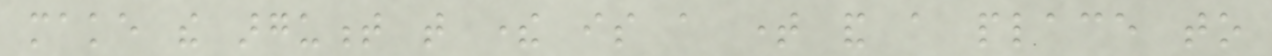make the argument that there is a time and a place to
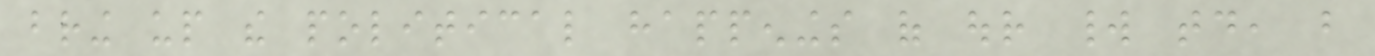bring up the political happenings of our world today, but
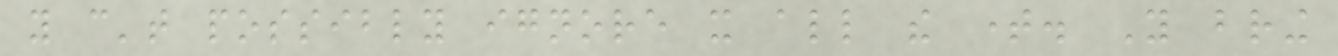you can't possibly ignore it all the time. You bring
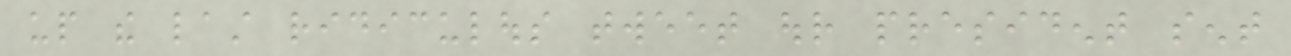up the last ridiculous tweet our president sent
